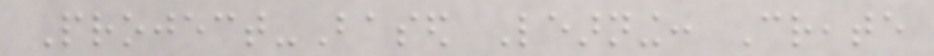Project-Based Learning: Create
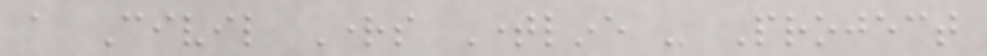a Civil Rights Timeline - Project
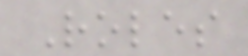Roles
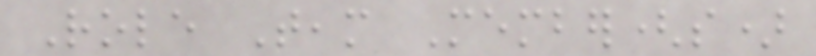Role Team Member(s)
